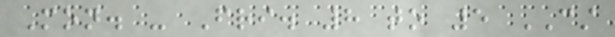Mon. - Fri. 8 to 5 CST
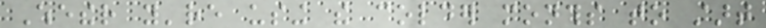Whether you're using the colder months to start
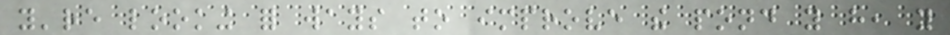you're looking for ways to improve the pond you have, you
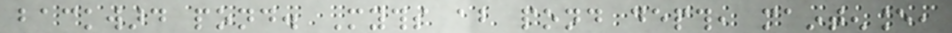backward pond. Myths about pond depth, maintenance,
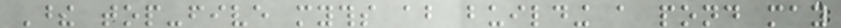These top-five myths about building a pond may
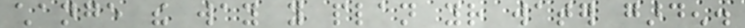change the way you plan your water garden.
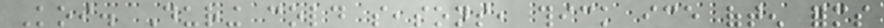Koi. During cold seasons, thick ice often forms
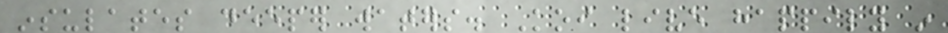insulates deeper waters. Koi live happily in
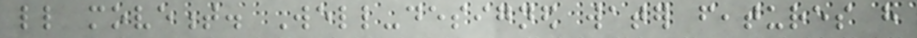little movement. Well-designed water features have
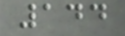144
